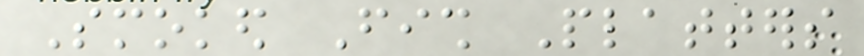Smoked Fish Platters
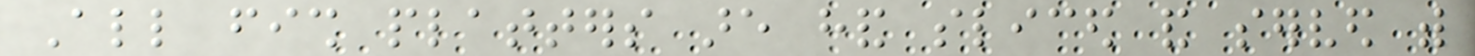All fish platters are hand sliced and served with
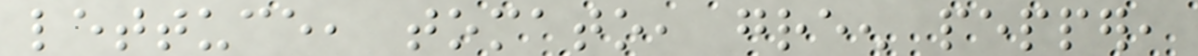lettuce, tomato, green pepper,
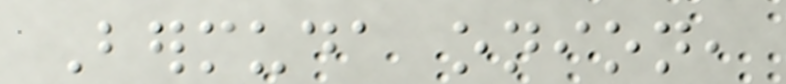Bermuda onion,
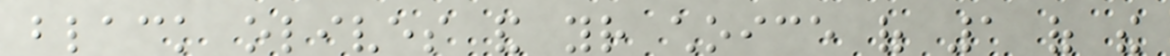black olives and your choice of 1 of the
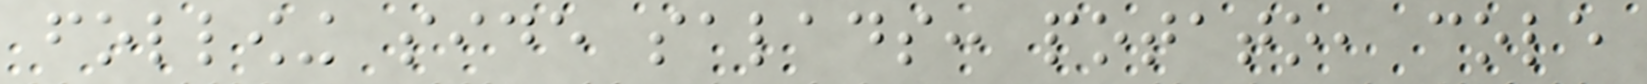following side salads: potato, cole
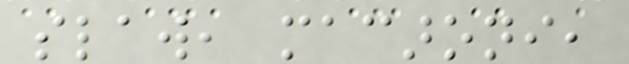slaw, macaroni,
